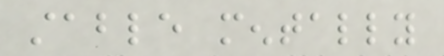stable mentally
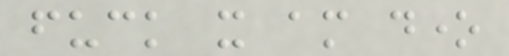fuck it am done
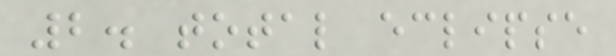2. total eclipse
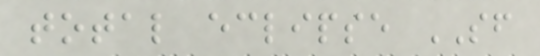total eclipse SF
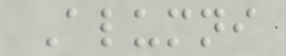Alumni
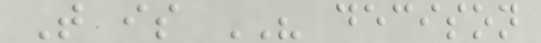That is HIS decison
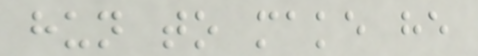hun to make he
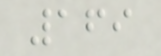169
